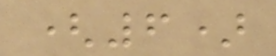(6)
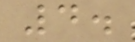4.
